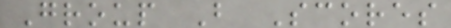Group B Scores
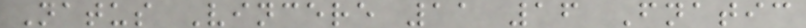Natus Vincere 11 16 Fnatic
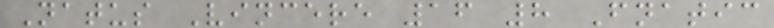Natus Vincere 16 8 Fnatic
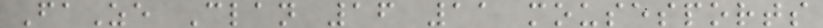FaZe Clan 16 11 mousesports
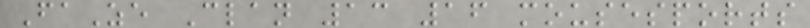FaZe Clan 13 16 mousesports
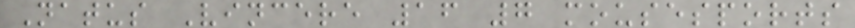Natus Vincere 16 7 mousesports
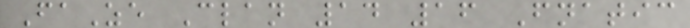FaZe Clan 14 16 Fnatic
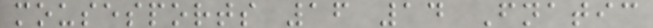mousesports 16 14 Fnatic
